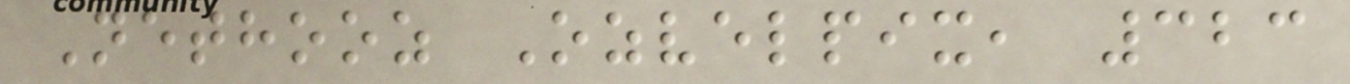Nethooz Ozvelpix, 323
